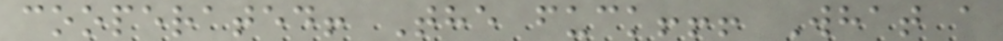cooperated! The fuck!!! What a
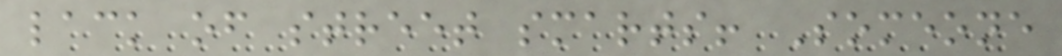lack of street smarts! Someone
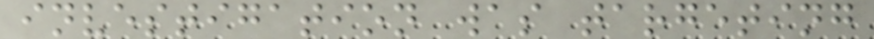investigation was targeting
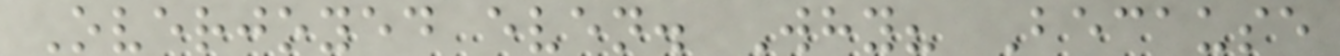Overjoyed even. Why? Because
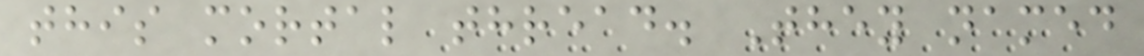this mortal thread. They named
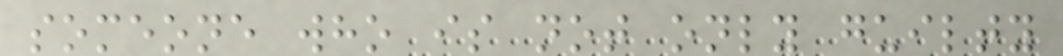someone who is not only guilty
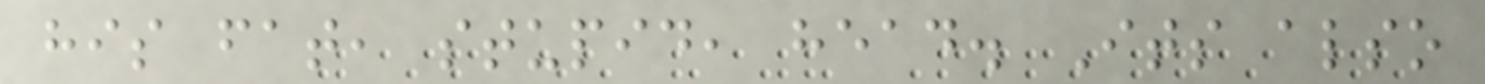his fat, stupid, head. Its also
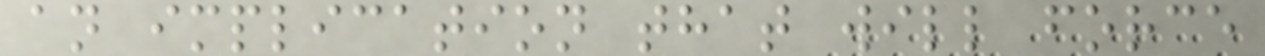an implication that will force
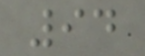94
